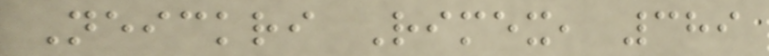Neickri Rimex, 389
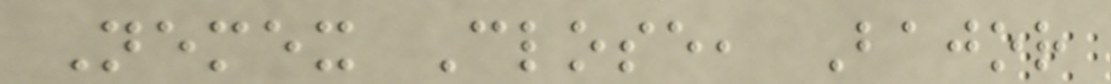Nemex Close, Bajor
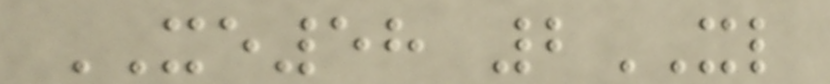XE58 2XL
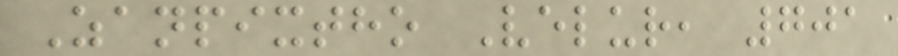Zanpixtho Velur, 701
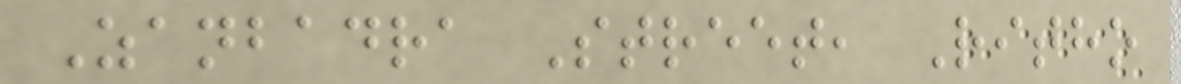Zanbadra Street, Ritho
